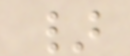}
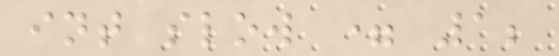int slow = 1;
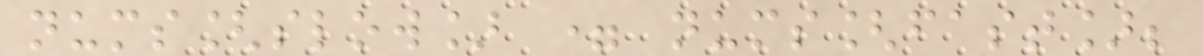nums[slow] = nums[fast];
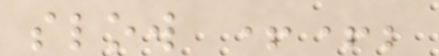slow ++;
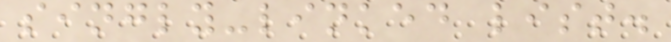singly-linked list.
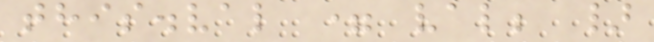this.val = val; }
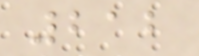212
